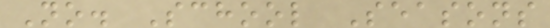No. School Seasons
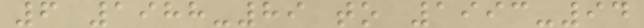6 1988-89 to 1993-94
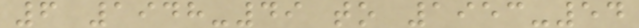6 1948-49 to 1953-54
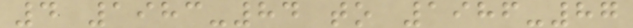4 1983-84 to 1986-87
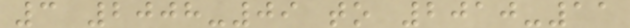3 2008-09 to 2010-11
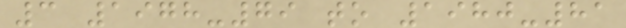3 1978-79 to 1980-81
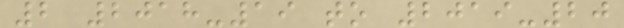2 2018-19 to 2019-20
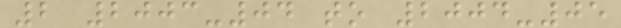2 2003-04 to 2004-05
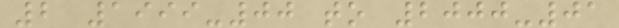2 1999-00 to 2000-01
